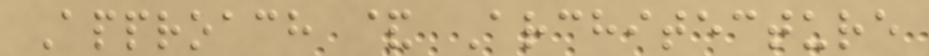Approach & Architecture
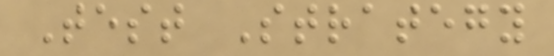Test Strategy
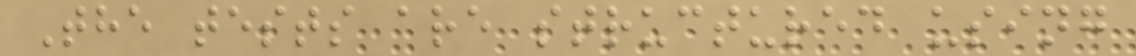The tests are structured using
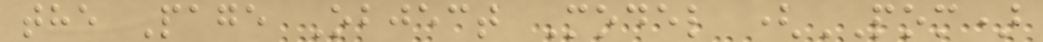the Page Object Model (POM)
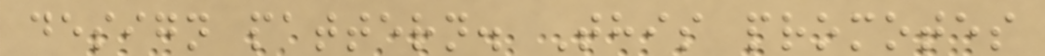design pattern. This promotes
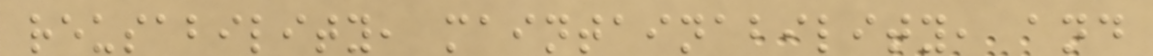reusability, maintainability, and
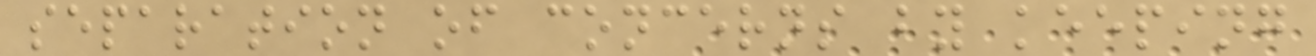separation of concerns by keeping
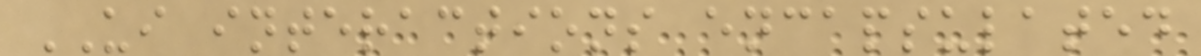UI interactions encapsulated
